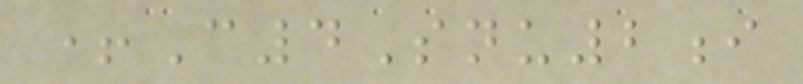+C4Snu2i
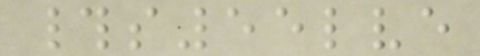#s55lve
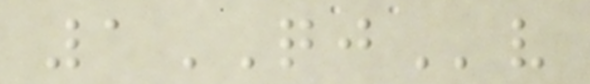1QJv
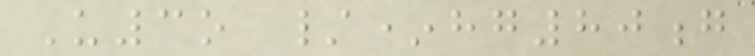U3o /*hg80g
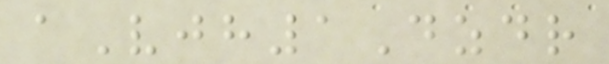aVjh1Dzdr
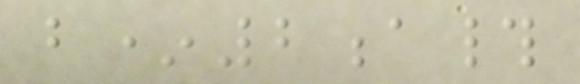b*2a#
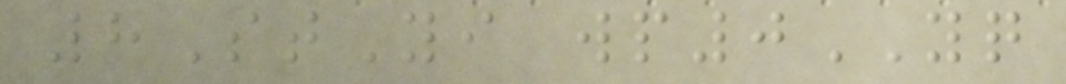8StYi wp0YQ
